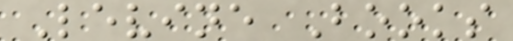Levine Books
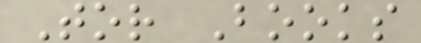Tor Books
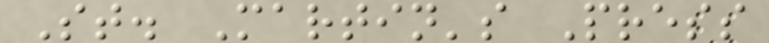St. Martin's Press
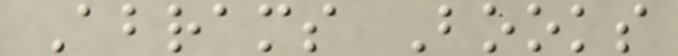Abrams Books
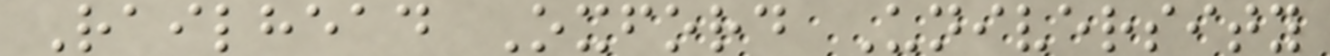Railhead Oxford University
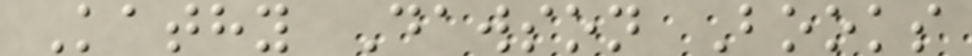Kathy Dawson Books
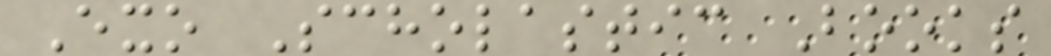Exo Scholastic Books
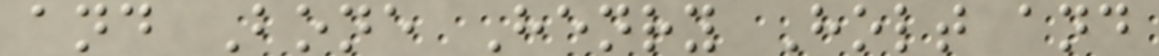and Bone Henry Holt and
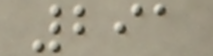291
